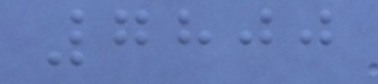7800
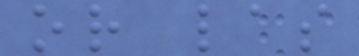or las
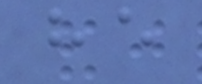he
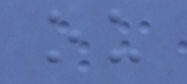ou
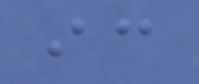ic
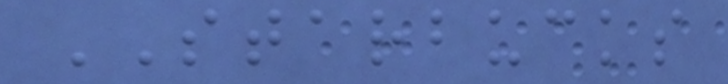STARBUCKS
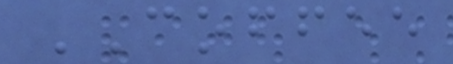COFFEE
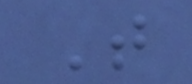T
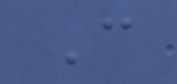C
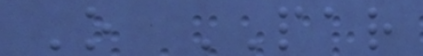O PAR
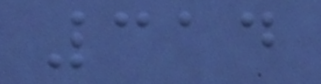314
